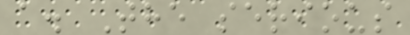a. The serious
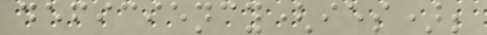deficiency(ies);
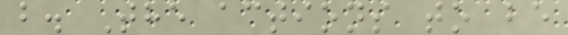b. The actions to be
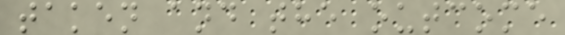taken and the outcome
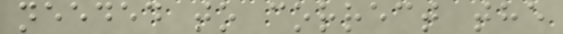needed to correct the
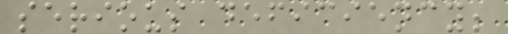serious deficiency;
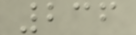236
